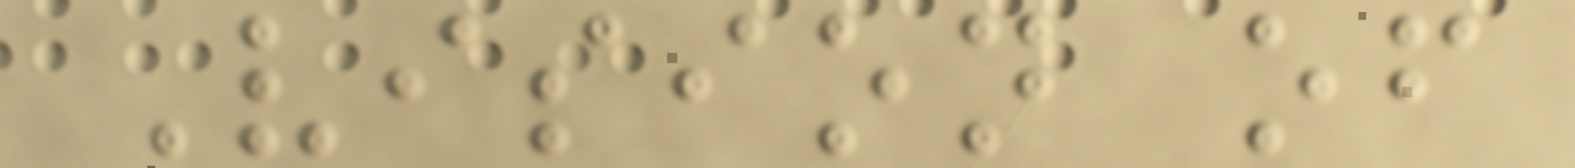Vision of
